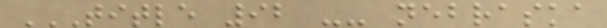TITLE 92 -- NEBRASKA
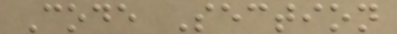Code Section
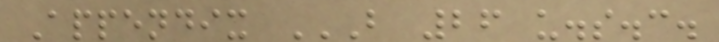Appendix B 26 U.S.C.
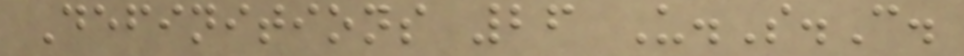Definitions 26 U.S.C.
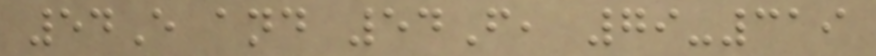54E and 54F, 79-319
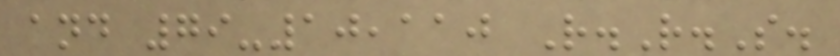and 79-10,110 R.R.S.
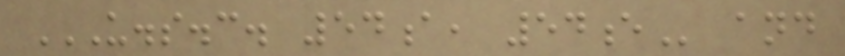U.S.C. 54A, 54E and
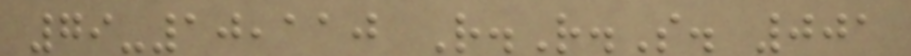79-10,110 R.R.S. 001
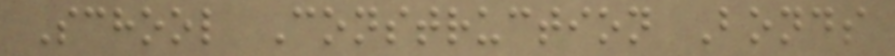School Construction Bonds
